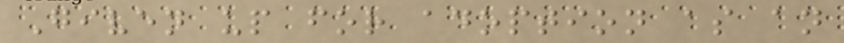Given up for adoption as an
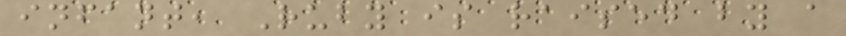infant, Ruby is raised by a
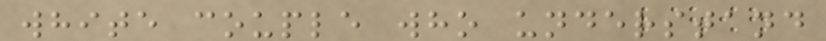white couple who understand
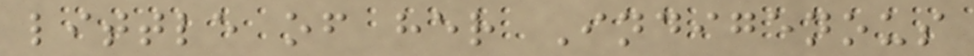little of her Indigenous
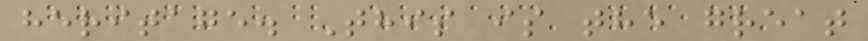heritage. This is the great
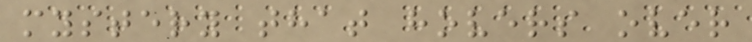mystery that hovers over
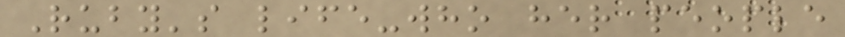Ruby's life-who her people
